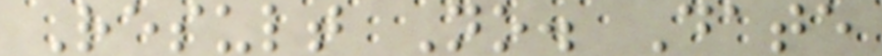Result No. Date
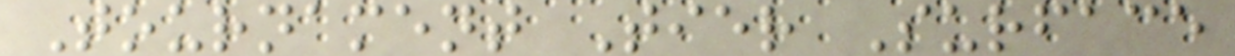Tournament Tier Surface
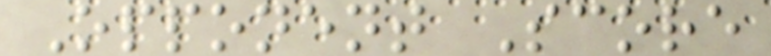Opponent Score
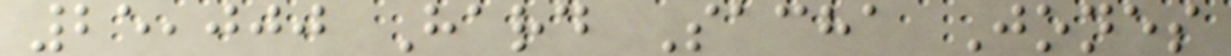25,000 Hard Sacha Jones
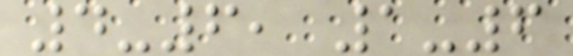4-6, 1-6
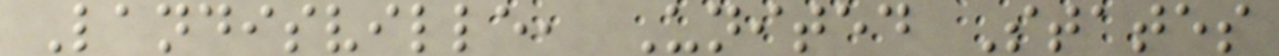Landisville, United States
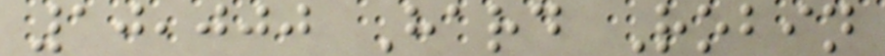10,000 Hard Robin
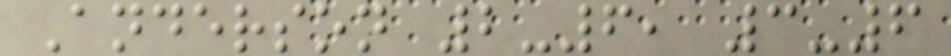Anderson 2-6, 3-6
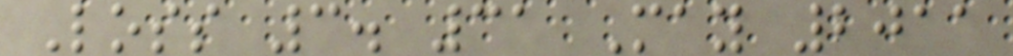Loss 3. 31 May 2011
